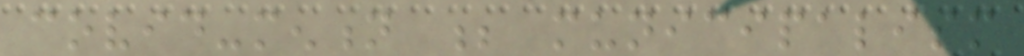covid-mention ; municipalism
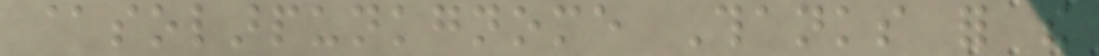@solarpunkgnome Thanks for the
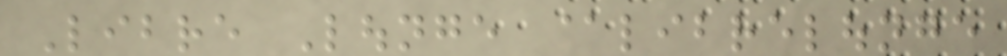Libre Lounge @librelounge
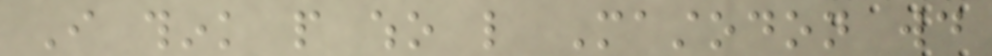I think people who like Mastodon would
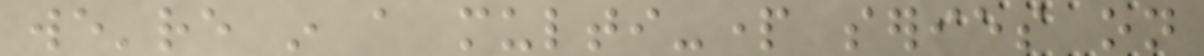we're in a multi-part series on
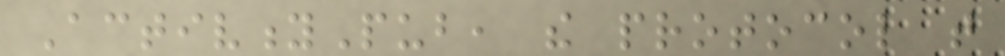ActivityPub, the protocol that
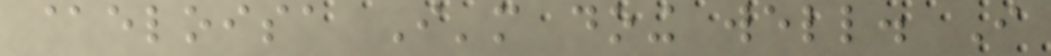@eloisa I'm doing well. I
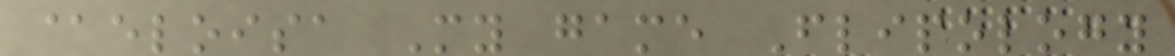@eloisa My game Flipology
